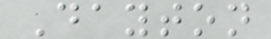Dayton
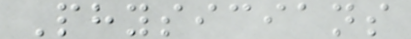Physicians
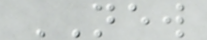NEW
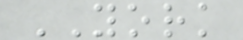YORK
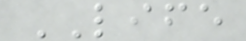LIFE
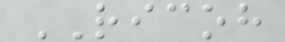RICOH
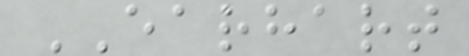EARHART
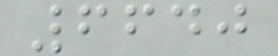6640
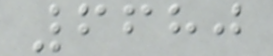6680
